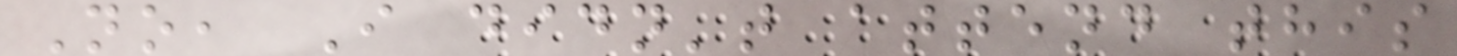No, I didn't attend this
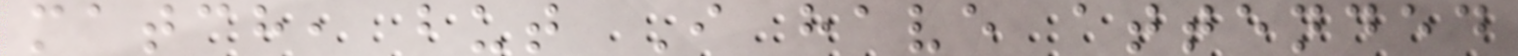match, but I have attended
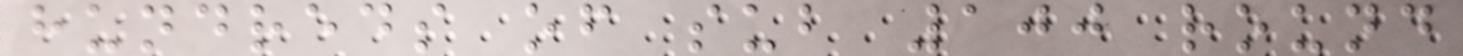hundreds of sub 100 round
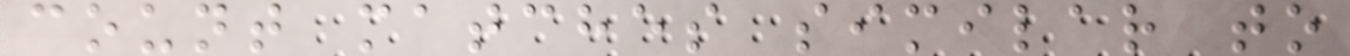count matches similar to
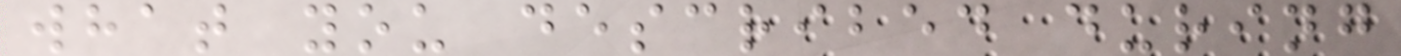what you described during
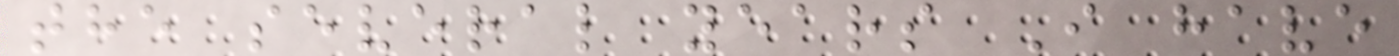the several years I have
